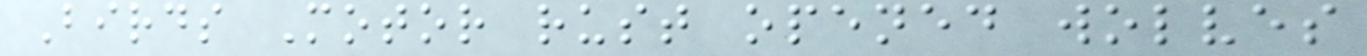Birds Motor rust opened wolves
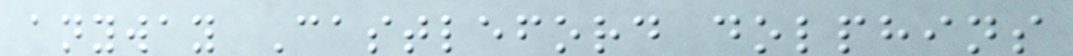anyway Castleford dolphins
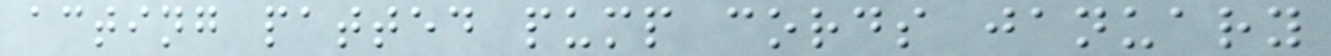acting patted pump cords january
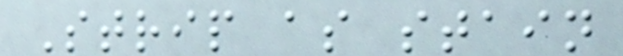Strip as stain
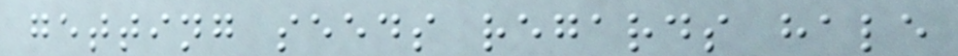getting seeds regards hale
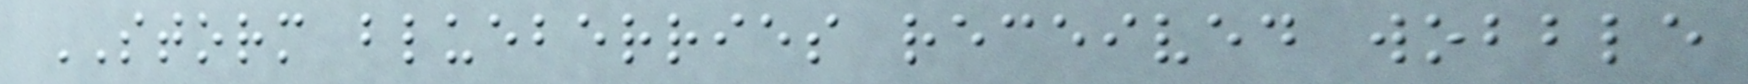STORM blueberries received wobble
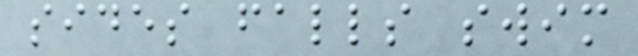sides falls swim
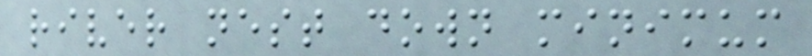river nest down minimum
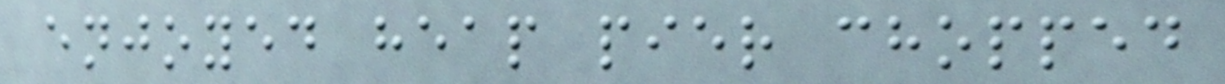enjoyed heap pier chopped
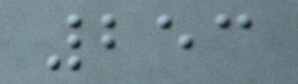253
